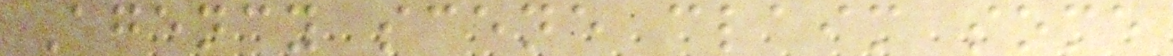Agency scene claim some
